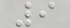9
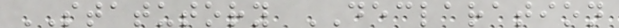STATUTORY DECLARATION
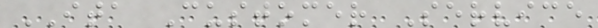ITA Customer Service
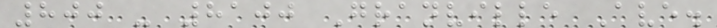800 - 8100 Granville Ave.
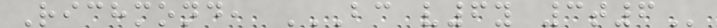Richmond, BC V6Y 3T6
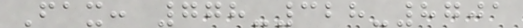Fax: 778-328-8701
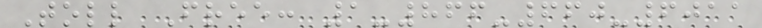Toll Free: 1-866-660-6011
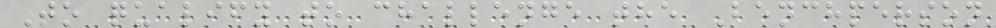To qualify to challenge the Benchperson
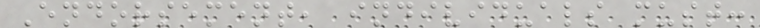Endorsement, individuals must:
